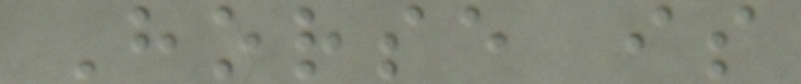Horse is
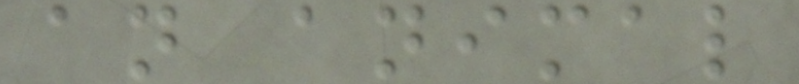an animal
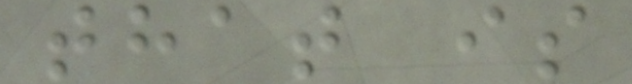that is
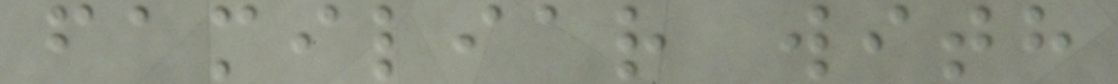familiar with
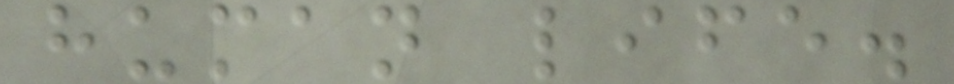human life.
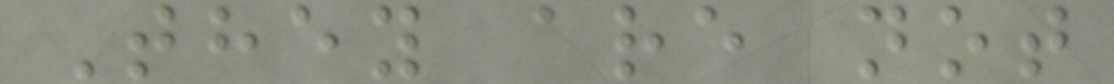They are not
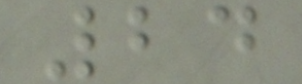24
